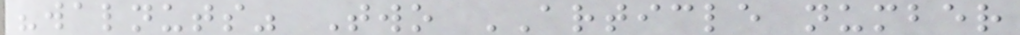"walnuts" Two ARTICLE number
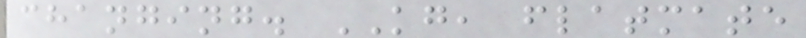changing. KG, flatmate
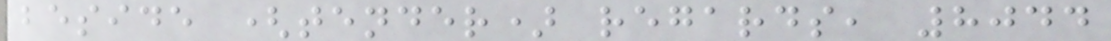beside (tender) regards, 8044
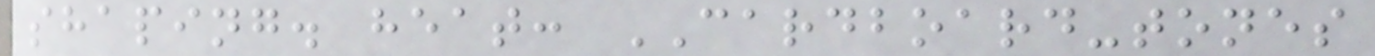shaping. heat: CARDBOARD-tones
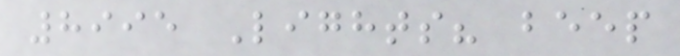8995 Lights? beep
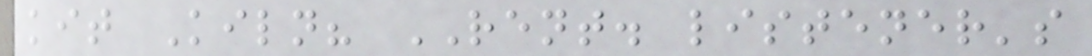kit Kiln? RENT. listener's
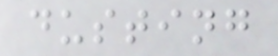dusting
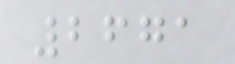2671
